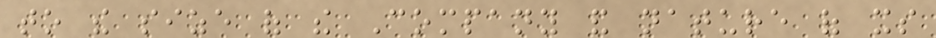to the size of the Company and nature of its
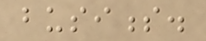business.
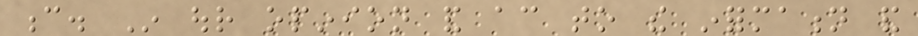c. In our opinion and according to the information and
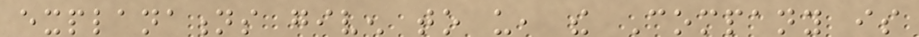explanations given to us, the Company is
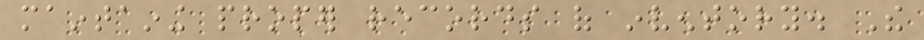maintaining proper records of inventory. The
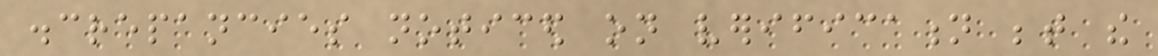discrepancies noticed on verification between the
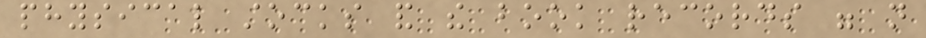physical stocks and the book records were not
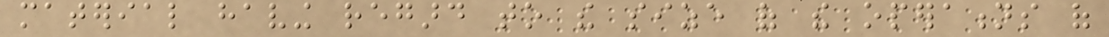material having regard to the size of the operations of
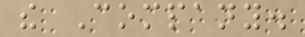the Company.
